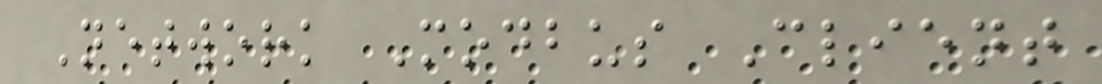Network Modbus Client
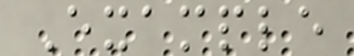Example
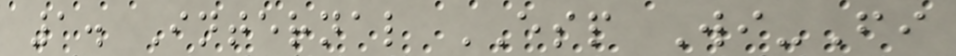1. Internal ESP Wi-Fi
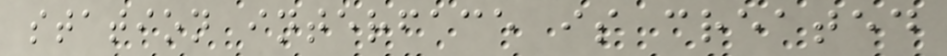station interface is created
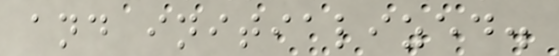and initialized.
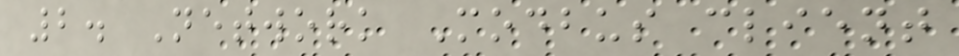2. Network Modbus client
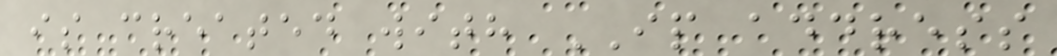is created with IP address
